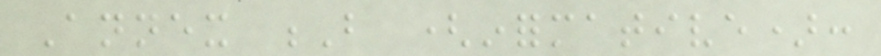Annex B (informative):
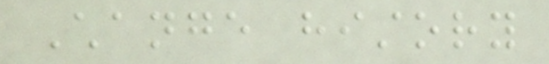Change history
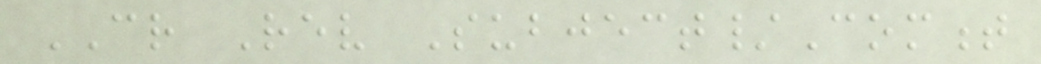CR Rev Subject/Comment
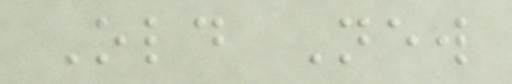Old New
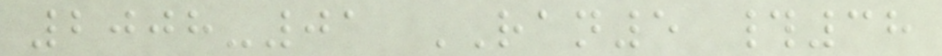2008-01 RAN5 #38
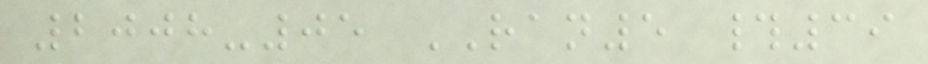2008-05 RAN5 #39
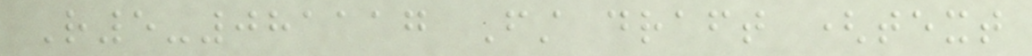R5-081117 First draft (text
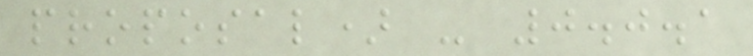proposal) - 0.0.1
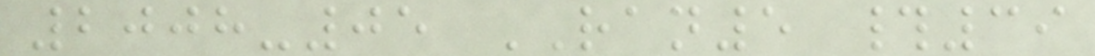2008-05 RAN5 #39
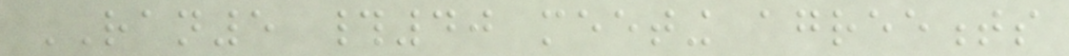RAN5 #40 meeting agreements
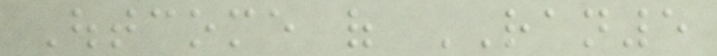Outcome of RAN5
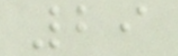29
